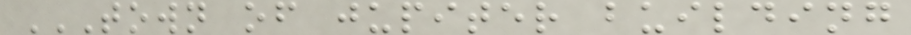TOWN OF JUPITER BUILDING
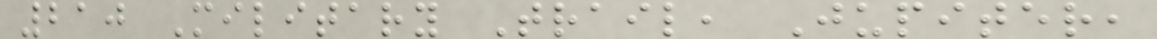210 Military Trail, Jupiter,
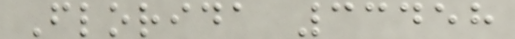Florida 33458
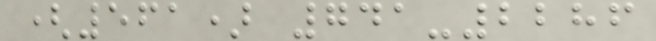(561) 741-2286
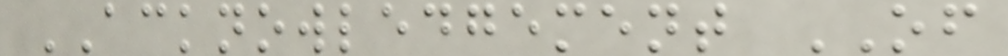ACKNOWLEDGEMENT OF
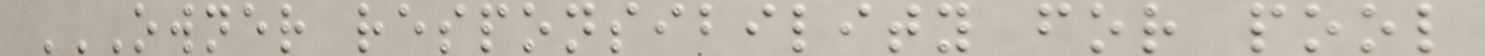OWNER RESPONSIBILITY FOR POOL
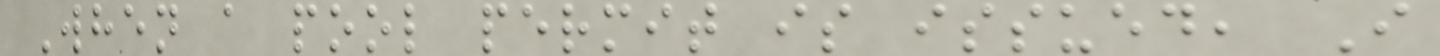When a pool permit is issued, I
